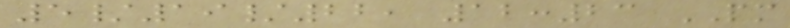5/19/22, 12:23 PM
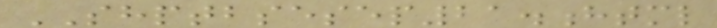SHPTBSESEP21.html
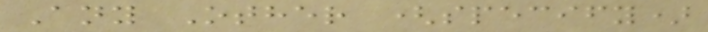Any Other (specify)
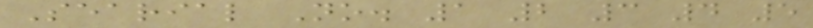Searial No. 1 2 3 4 5
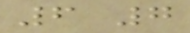6 7
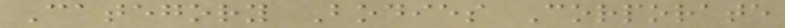Category Bodies Corporate
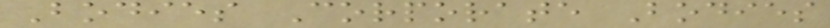Bodies Corporate Bodies
